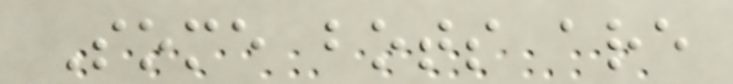Some bots are
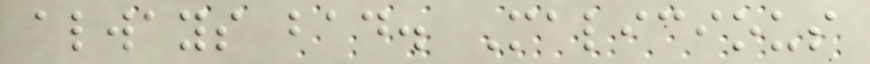always bad. Malicious
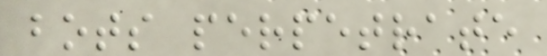bots perpetrate
